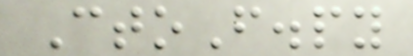CtoF.py
